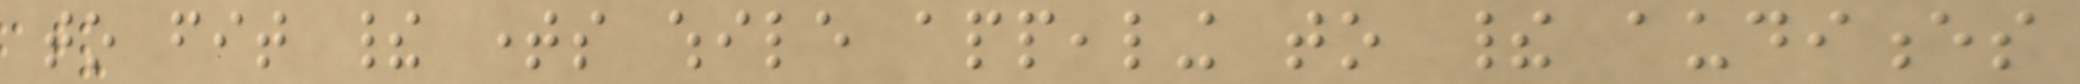to fit their times while appealing to their audiences
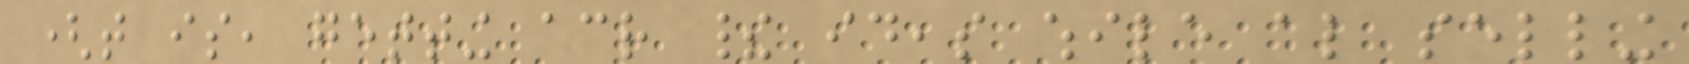(that is, getting across their ideas while also selling
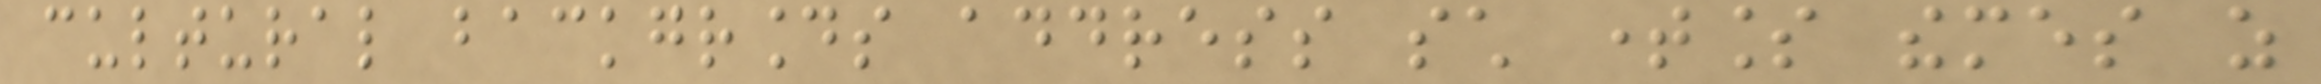cultural backgrounds address such timeless themes as
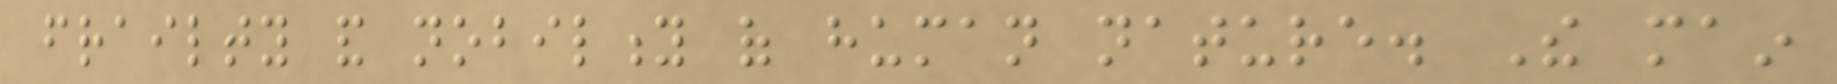frailty and nobility of human nature. The main
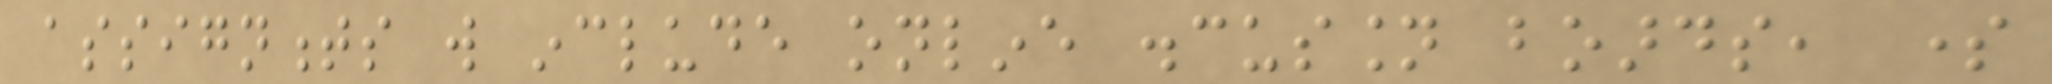assignments will include online discussion boards, some
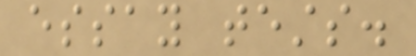essay tests.
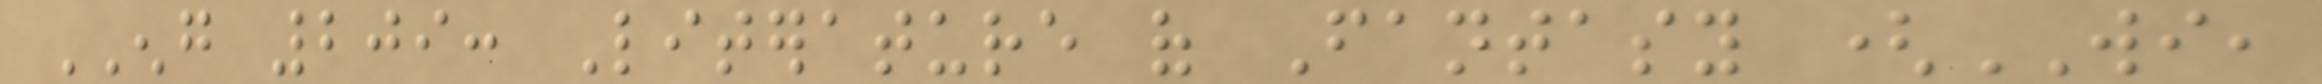ENG 209: Literature of Fantasy (WI,
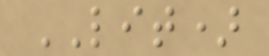LIT)
